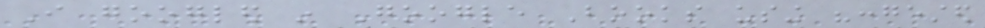I googled in Google Books using "congested
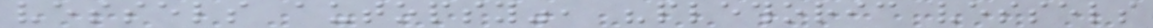vessels autopsy", "plethoric vessels
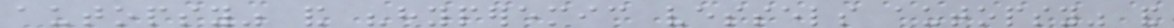autopsy" and "hyperemic vessels autopsy" and
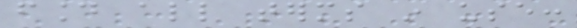found all terms in use:
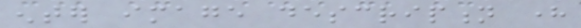enter image description here
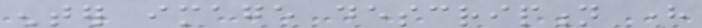enter image description here
